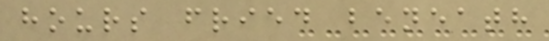hours fried beneath
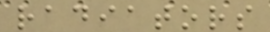radiators
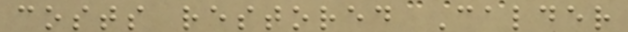costs restored Calder
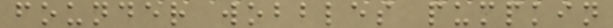founder wobbles pumpkin
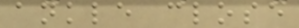ankle close
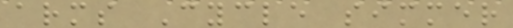arms Cycle simmer
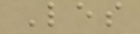Les
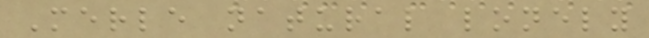Merle natural lonely
